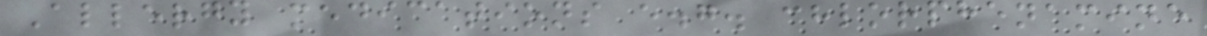Allergy medications e.g. chlorphenamine
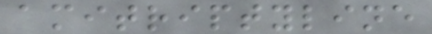amitriptyline
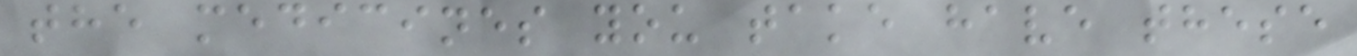the medicines you take have these
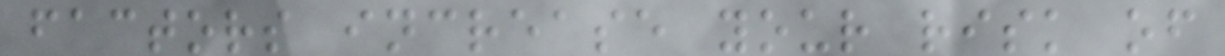factors increase your risk of
